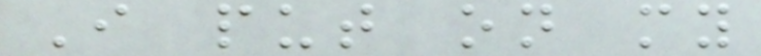I put on my
